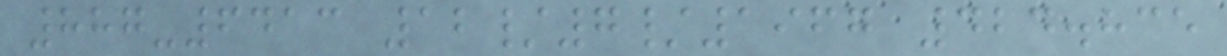887-6413 12/7/1967 424.835
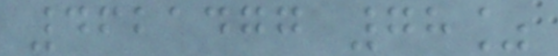4621477 78%
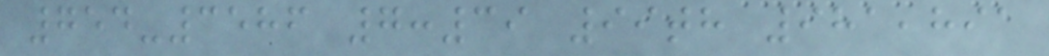754-3586 7:39 99th 981,891
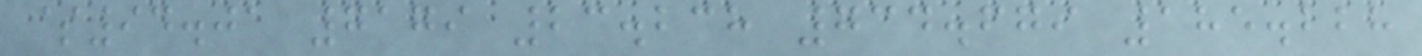$94.01 7179 23.238 734.679 185.228
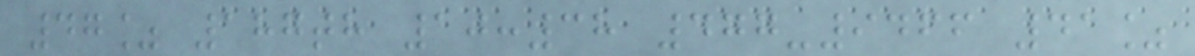47% 187th 10:38 477-9466 41%
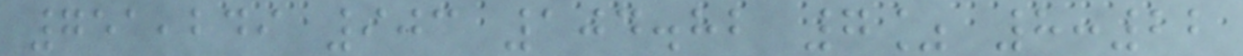751,249 903 104.82 7% 8:22
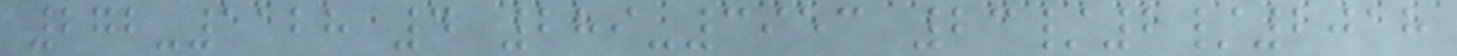272-1128 4 289-3953 23/2/2018
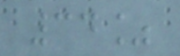34%
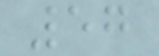57
